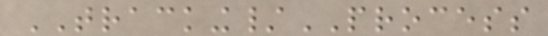TRACKING/PROCESS
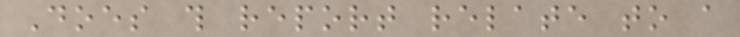Does this report relate to a
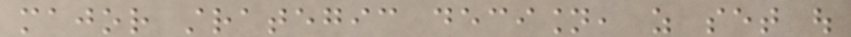major strategic decision, as set out
